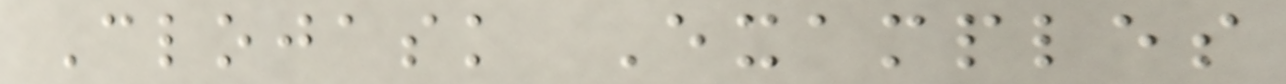Clojask Examples
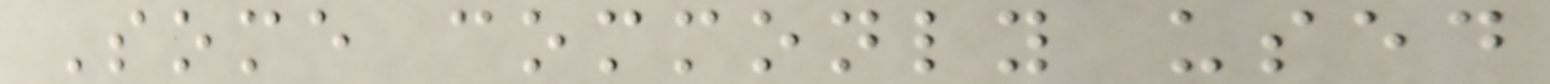Some commonly used
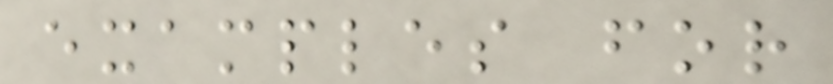examples for
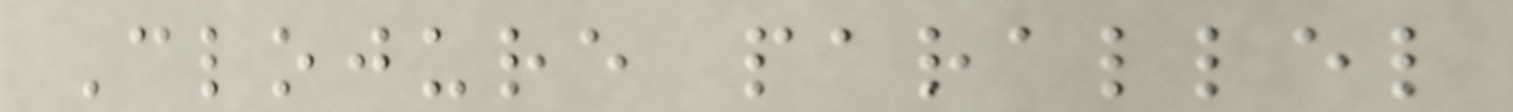Clojure parallel
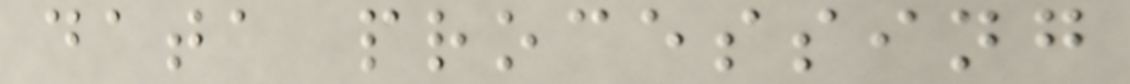data processing
